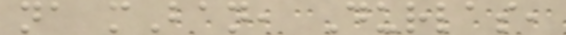na mBan, Durlas,
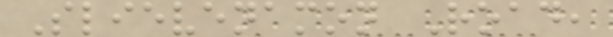Slievenamon Road,
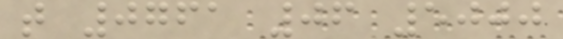t 0761 06 5000
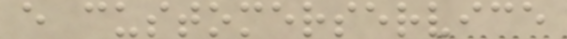e customerservice
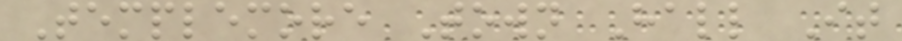Templemore Town Hall It
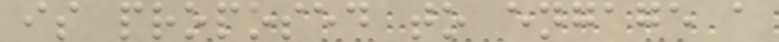is proposed to engage a
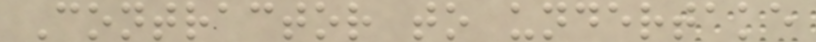Contractor to undertake
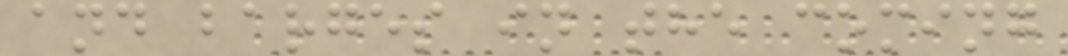and barges in the coming
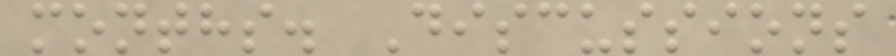months. Discussions
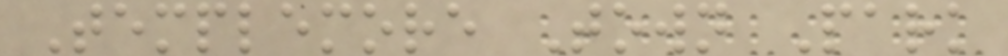Templemore Town Park
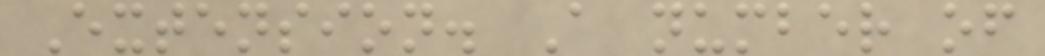Extension. A number of
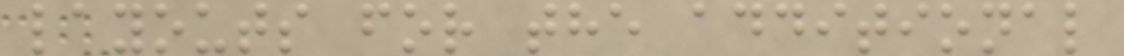layouts for the additional
